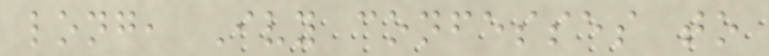long, Ivy confesses to
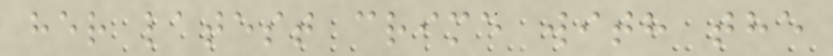her latest crime with the
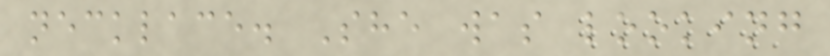necklace. She was looking
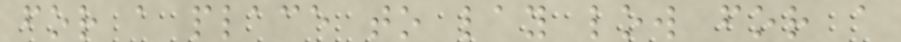for a place to lay low for a
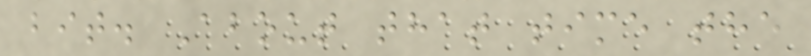bit. About that time the
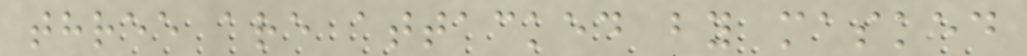three are attacked by masked
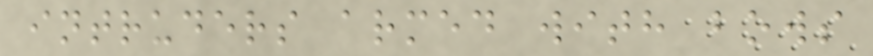intruders armed with bows
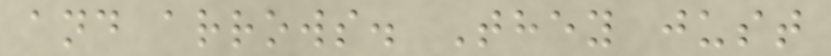and arrows. They just
